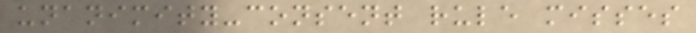unanimity-consent rule misses
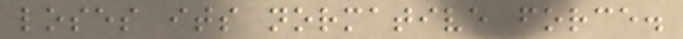loses its normative force.
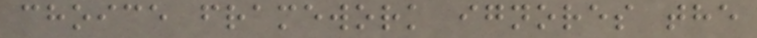choice framework ignores the
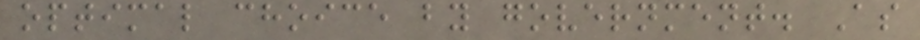optimal choice by government. As
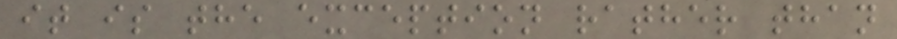it is the exception rather than
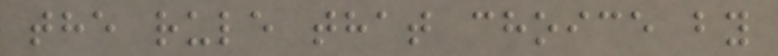the rule that choice by
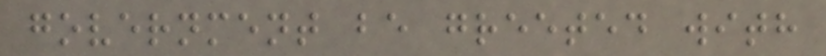government be greeted with
